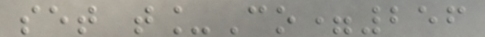set t_Co=256
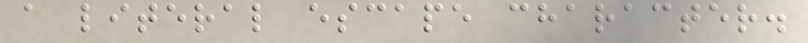a literal escape character.
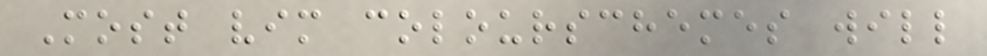Most vim colourschemes will
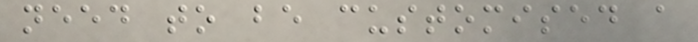need to be customised a
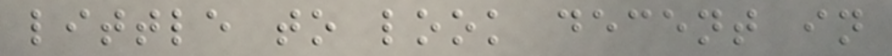little to look decent in
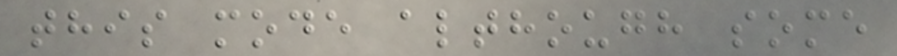this mode although some
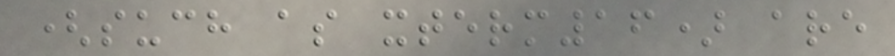(such as xterm16) are
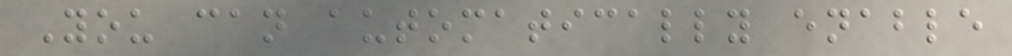You can automatically enable
